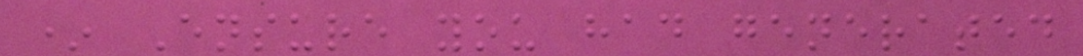* Ensure you had generated
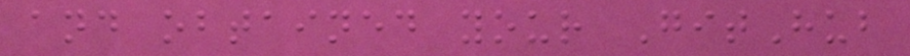and obtained your GitHub
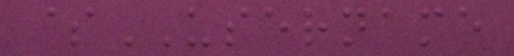$USERNAME
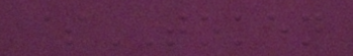$TOKEN
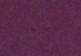:
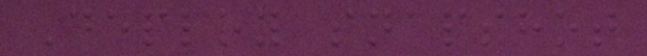Deploy snapshot
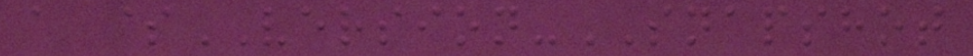a $VERSION-SNAPSHOT
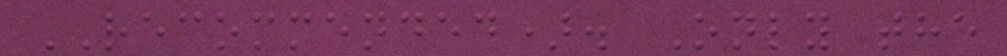RECOMMENDED). Only the
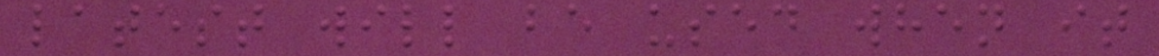latest will be used when it
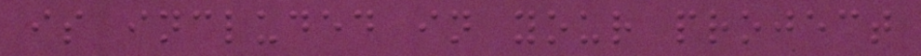is included in your project
